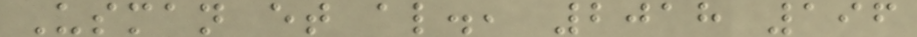Usman et al., 2018 196
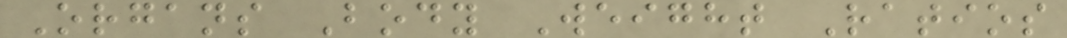Organs Body Weight Ratios
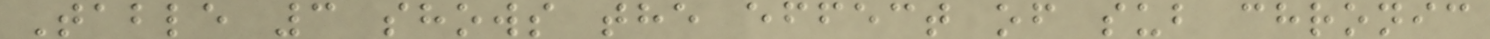Table 3 shows the effect of sub chronic
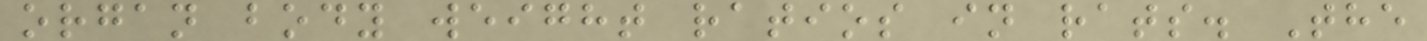organ body weight ratios in rats. The
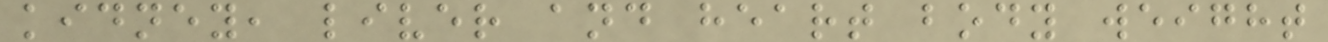kidney, liver and heart body weight
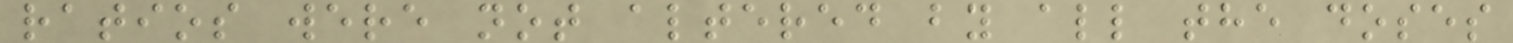ratios were not altered by all the doses
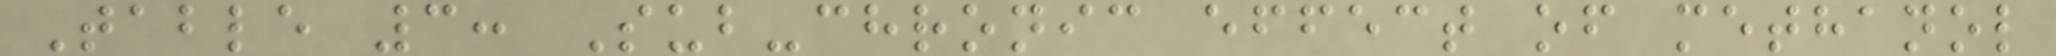Table 3: Sub-chronic effect of methanol
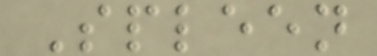Spleen
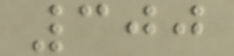300
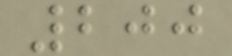200
